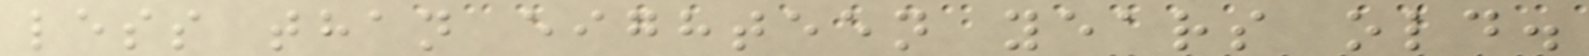less than eighteen years old.
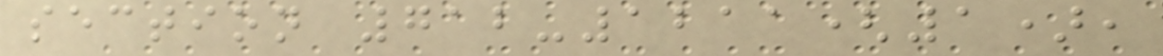section 712-1211(1),
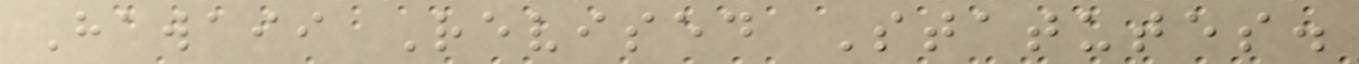Hawaii Revised Statutes.
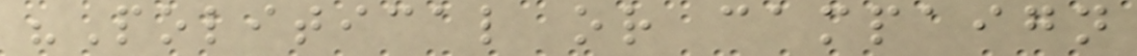"Political or campaign
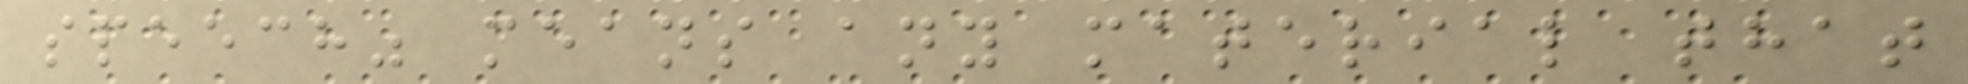speech" means any material that
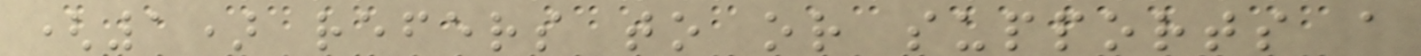(1) refers to or supports a
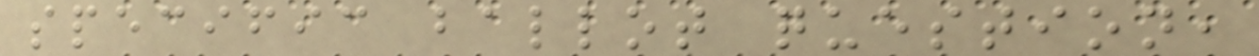specific ballot question,
